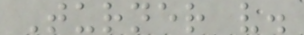Turner v.
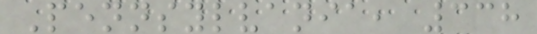Pennsylvania, 338
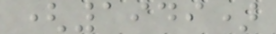(1949)
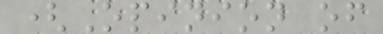(Opinion of
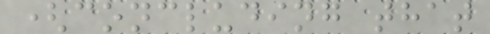(concluding that
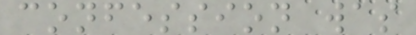confession was
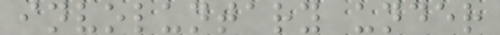involuntary under
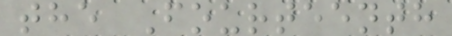the Fourteenth
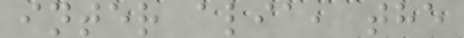inter alia, the
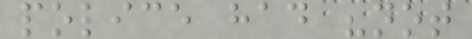police had "not
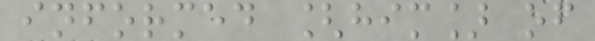informed [him] of
